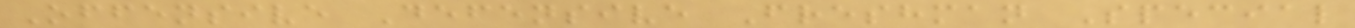Offensive Defensive Freshman Special
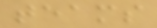teams
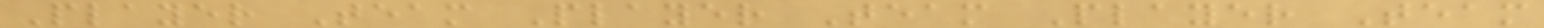Player Team Player Team Player Team
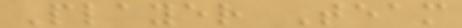Player Team
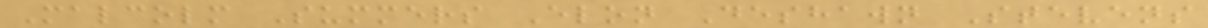Malcolm Summers Elon Deshawn Stevens
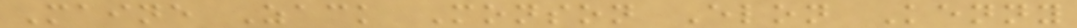Maine Zack Monson Elon Kenny
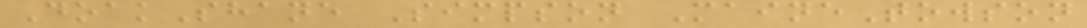DoakShane Simpson MaineTowson
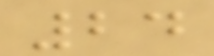24
